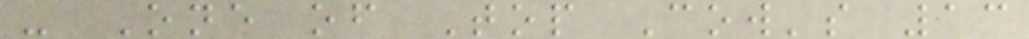- One of Top Cow's 13
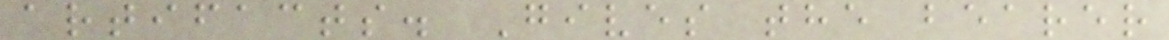artifacts. Gives the bearer
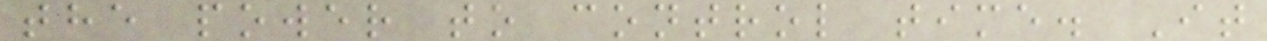the power to control time. It
